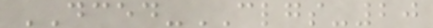DCED-CLGS-20
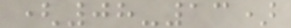(08-13)
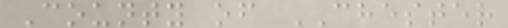County of CHESTER
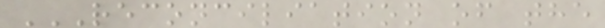RECONCILIATION OF THE
